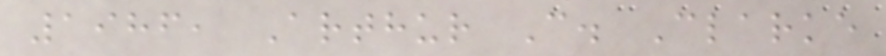1986, Arthur C. Clarke
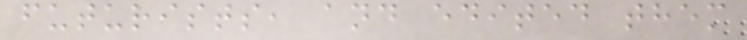futurists, and edited them
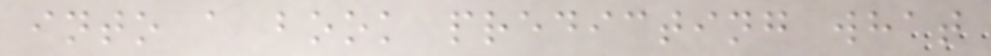into a book predicting what
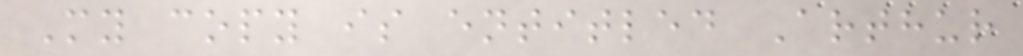My copy is entitled Arthur
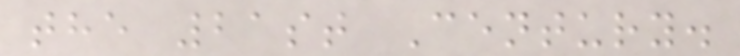the 21st Century.
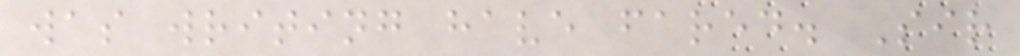was writing have fared. Sir
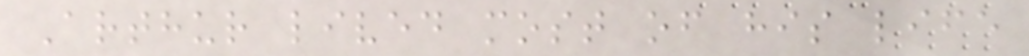Arthur lived most of his life
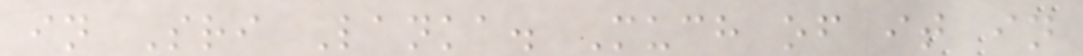in Sri Lanka. Much of it in
